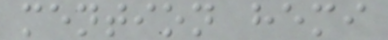mention hemi
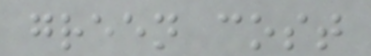green cost
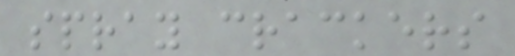spray crackers
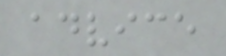advice
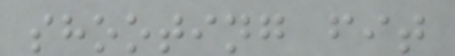shooting fit
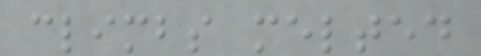climbs melted
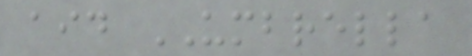aid UMBRELLA
